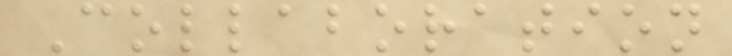Collaboration
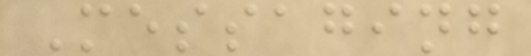Messaging
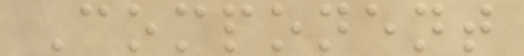Component
